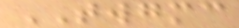TWGMC
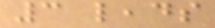3 leads
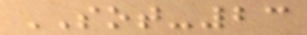SOT-23
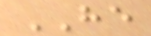HE
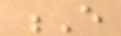E
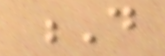D
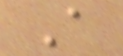A
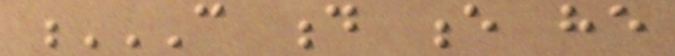C D E HE
